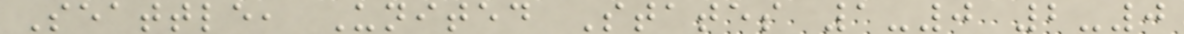Seattle, United States 1-0 2-0
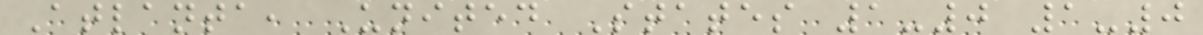Atlanta, United States 1-0 1-0
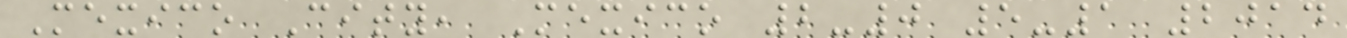Mexico City, Mexico 2-0 5-1 2014
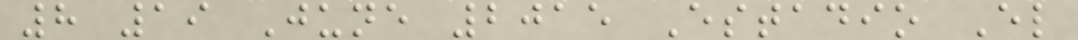8 19 June 2015 Estadio El
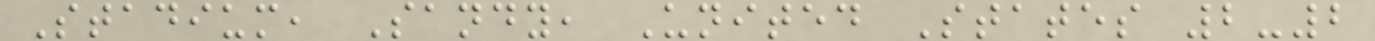Stadium, Sandy, United States 2-2
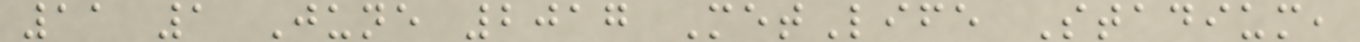11 1 June 2017 MetLife Stadium,
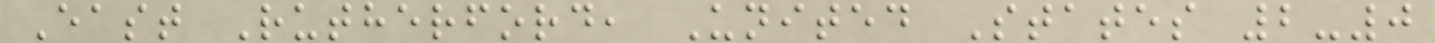East Rutherford, United States 2-0
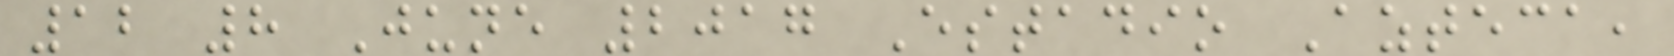12 8 June 2017 Estadio Azteca,
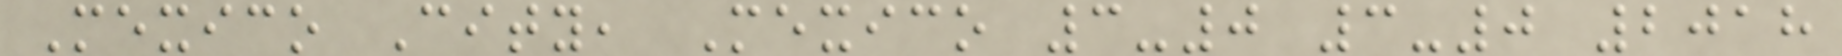Mexico City, Mexico 3-0 3-0 2018
